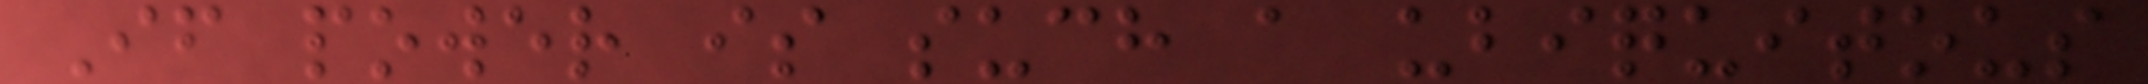If power is such a ubiquitous
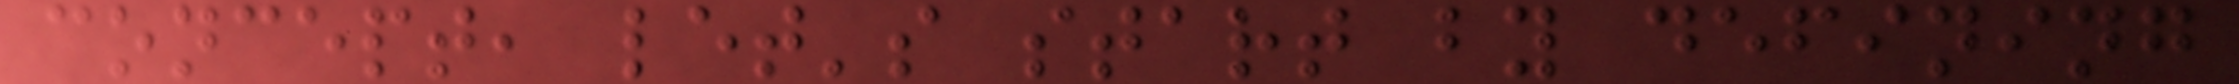concept, let's start by defining
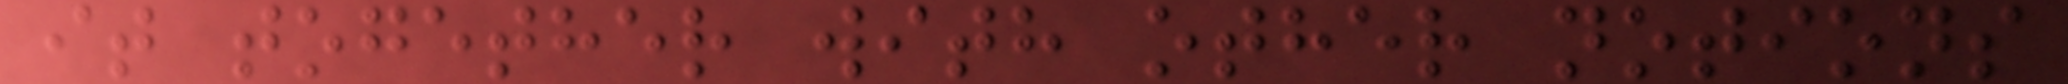it together with other notions
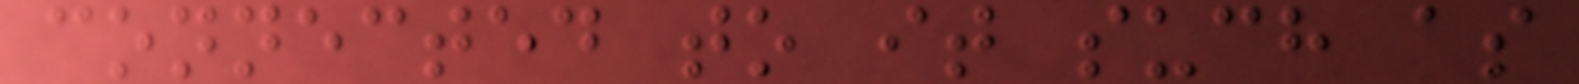connected to it such as
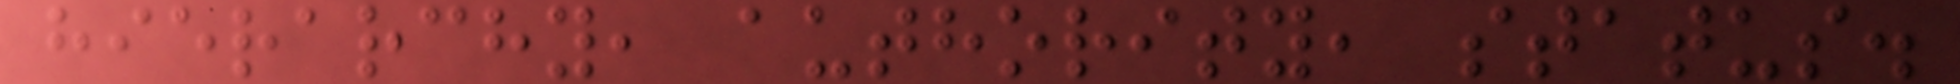hierarchy, authority, status.
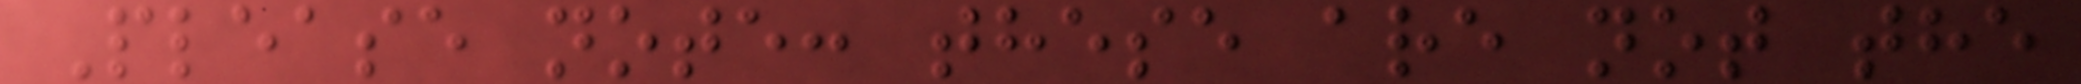Please note: these are not the
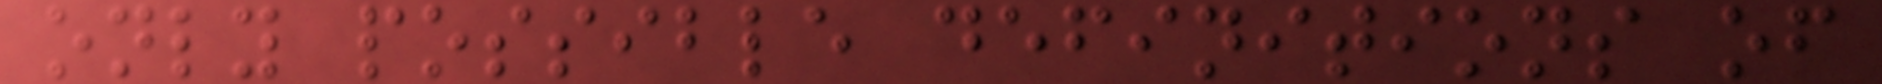only possible definitions of
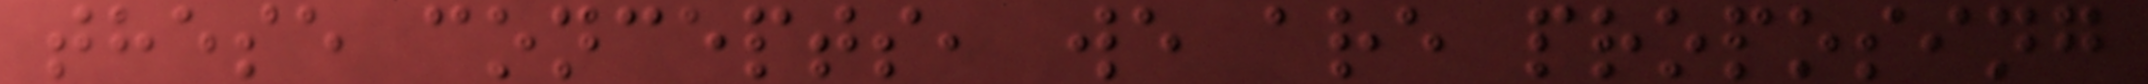these concepts, we are proposing
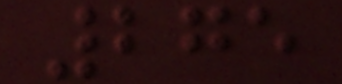275
